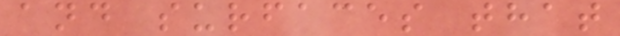and surfaces that
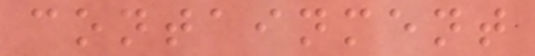containment
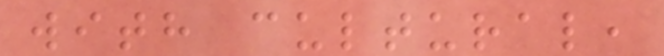with cultural,
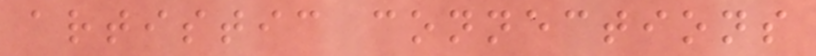artistic connections
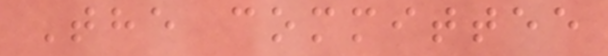The committee
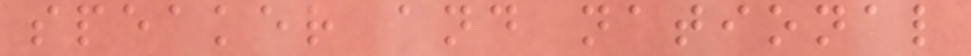speaker and national
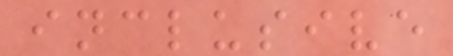inclusive
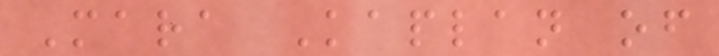Mara Kaplan of
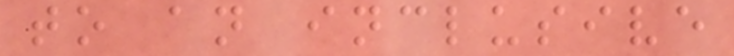to an inclusive
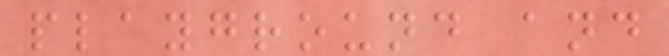playground and
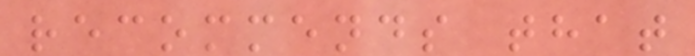recommends that
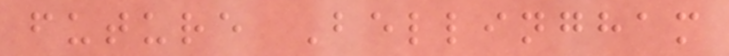future Bellingham
